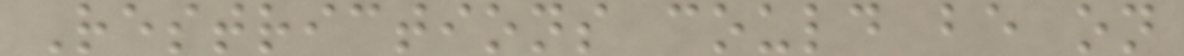Restrictions could be on
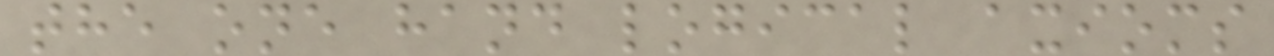the one hand logical axioms
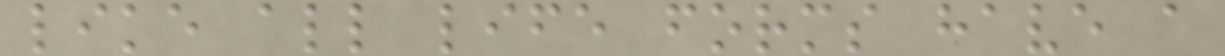like all life forms have a
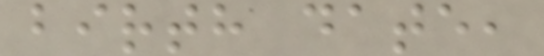birth date,
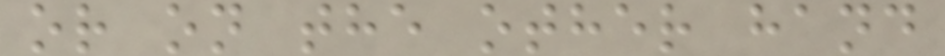or on the other hand
